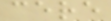cere
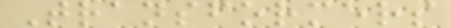Transformers
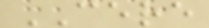CERE
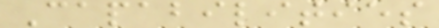Capabilities
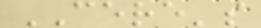CERE's
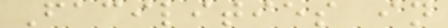Facilities in
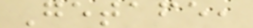Getafe,
